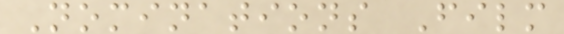Nominations Film
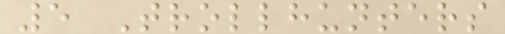5 Trollhunters
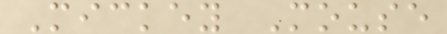Mickey Mouse
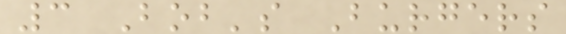3 Bob's Burgers
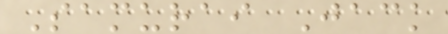Samurai Jack
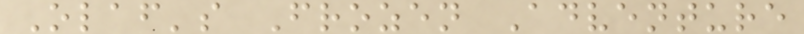Olaf's Frozen Adventure
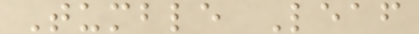Tumble Leaf
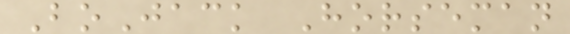BoJack Horseman
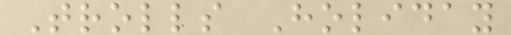Trolls Holiday
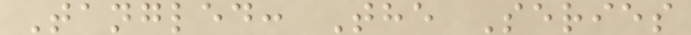Tangled: The Series
